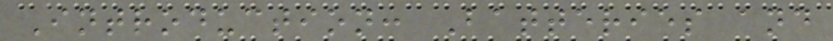Introduction: Batteries and
